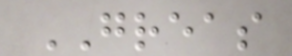GREAS
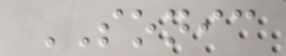SONIC
